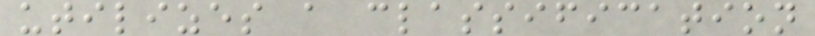utilizes a classification
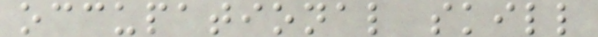occupational skill
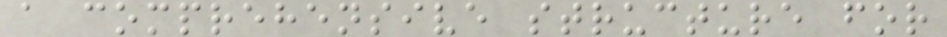a comprehensive structure for
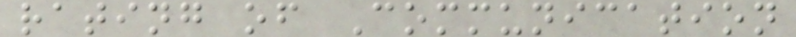rating of Communication
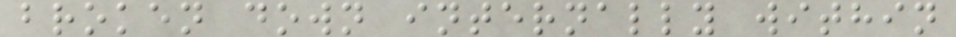broken down internally within
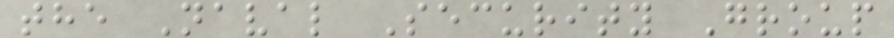the Naval Security Group
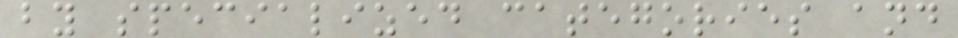by specialized categories and
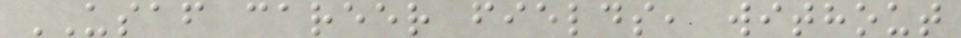USAF career fields, without
